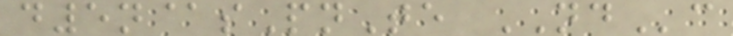d5n@sPnTe NDc
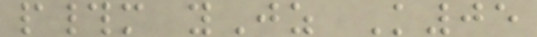p#m yJz K05
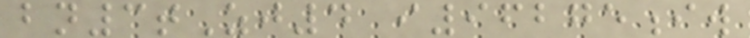bn3tZj4 i96275iw
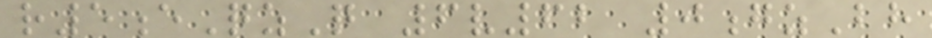r5eQzQ 6v62 0gzBh
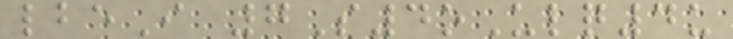lbeI 7S4oUlq4u
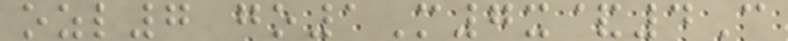ozl7 go1M7x&4C
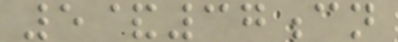5&37cn
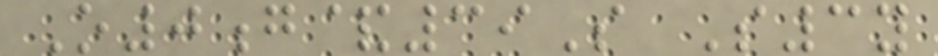O0g&39S S3y
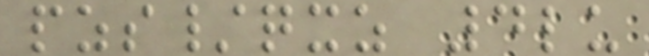pzs/qxz 4lu
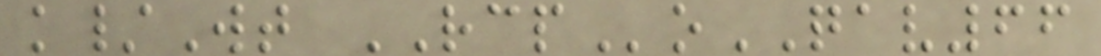k/Wt RCPoQAV66
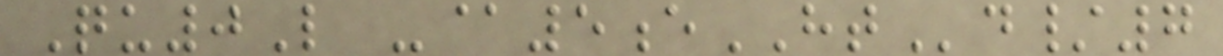Qu0L -@5eHTd/7
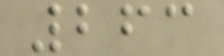263
